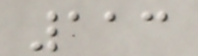113
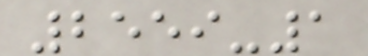2559-1
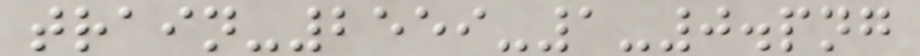train-2559-1-0.png
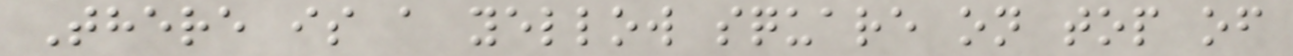There is a yellow square on top of
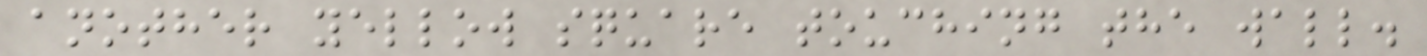another yellow square touching the wall.
